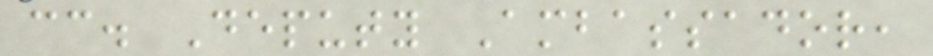cc. Deputy Ambassador,
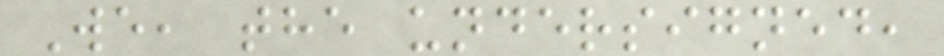We, the undersigned,
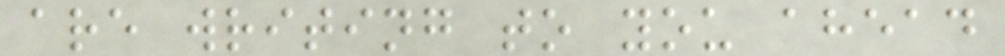are writing to you ahead
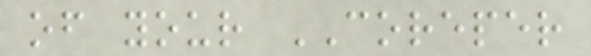of your COREPER
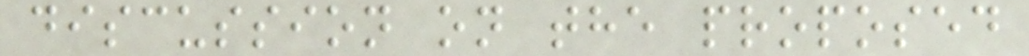discussion on the proposed
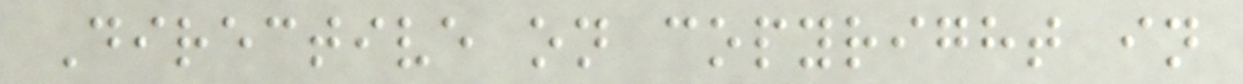Directive on copyright in
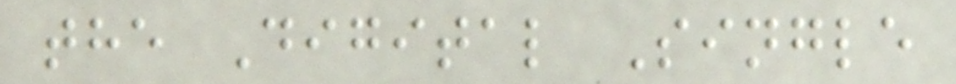the Digital Single
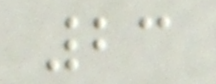23
